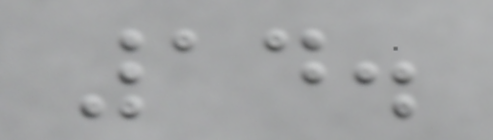14.
